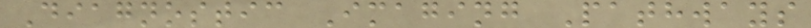Diagnostic Imaging Pathways
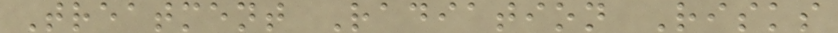Treatment Radiation Risks
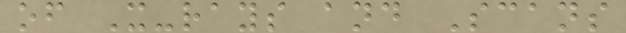of X-rays and Scans
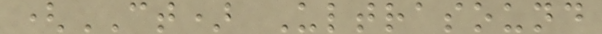(CT) Ultrasound
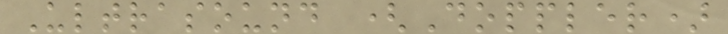Ultrasound (Doppler)
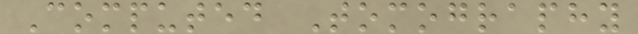Computed Tomography
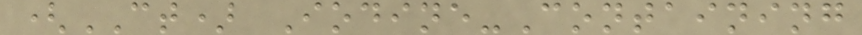(CT) Iodine-Containing
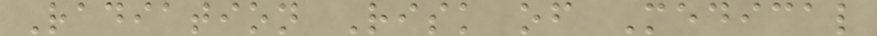Radiation Risk of Medical
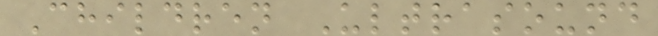Children Ultrasound
